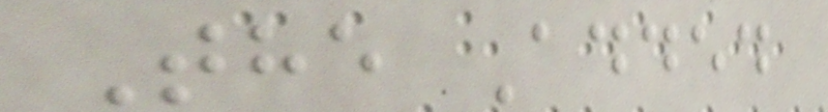The Added
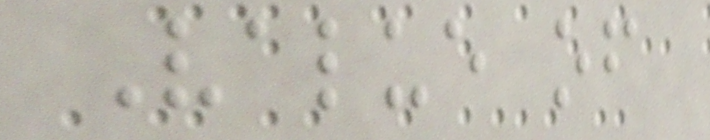Value of
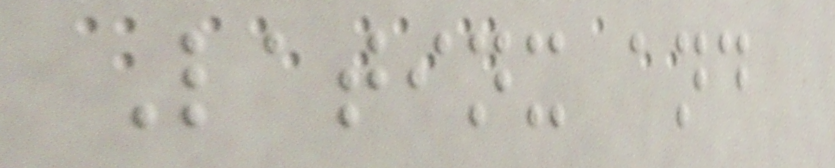Latinx and
